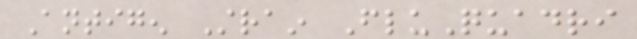Antigen Strain FluQuadri
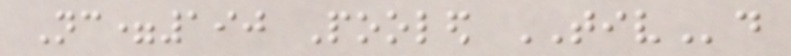Nc=190 Pooled TIVd
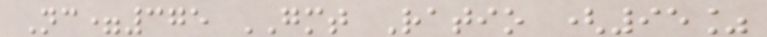Nc=375 GMT Ratio (95%
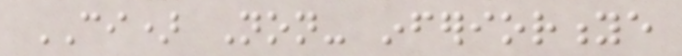CI) Non- inferioritye
